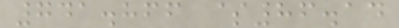741.866 $86.14
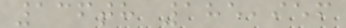136th 185,956
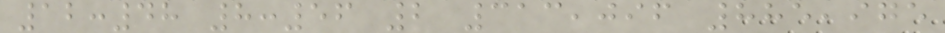12:48 8:56 2 313,096 885,975
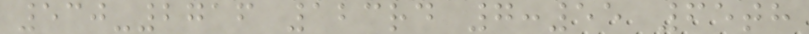530-2716 123rd 7:55 65th
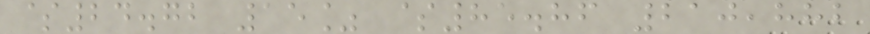$24.72 15% $85.86 210,882
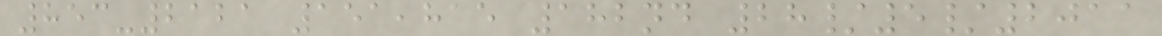853-2121 151,815 182nd 28/5/2011
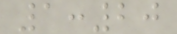1:20
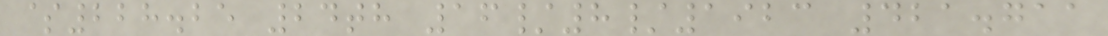$228.25 24th 16/8/1923 421.711
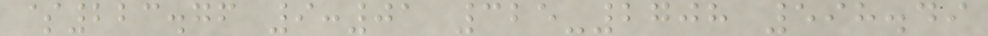$223.76 9:01 325-2708 598.49
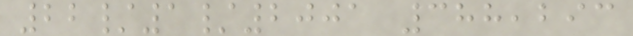22/1/2001 388,293
